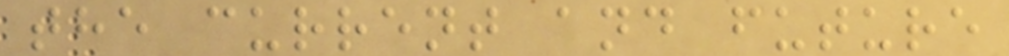the current and future
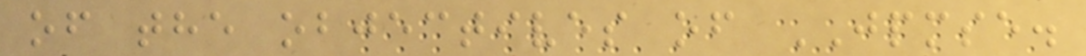of the objectives of JPMSE.
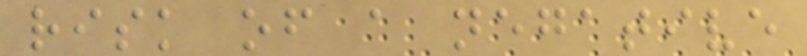risk of a negative
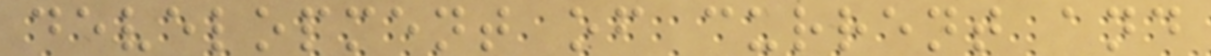development of current and
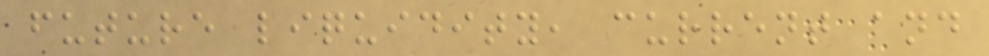future liquidity, current and
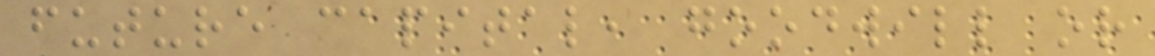future capital, goodwill or
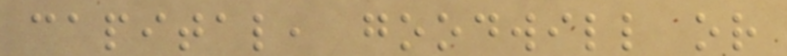capital, goodwill or
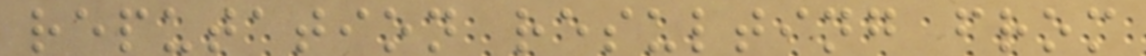reputation resulting from
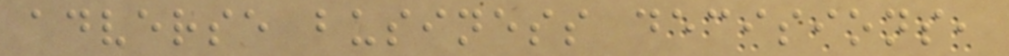adverse business decisions,
